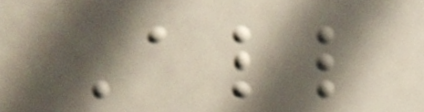All
